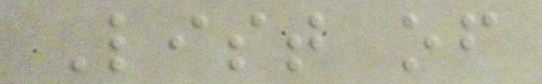List of
